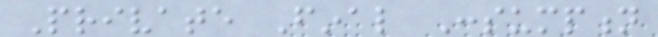Private Final Consumption
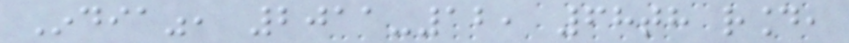India", 2011-12, 68th round,
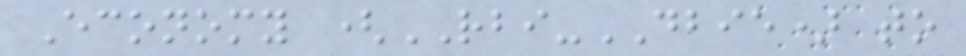Economy (RBI-DBIE) to
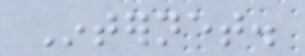Internet.
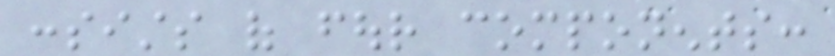consists of four components:
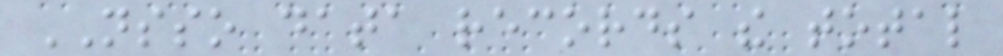NSSO data records the total
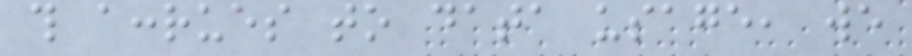this accrues to data usage, we
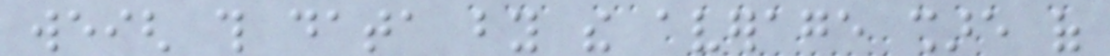weigh this data by the average share of
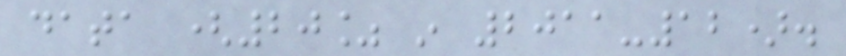data (20% in 2011-12).
